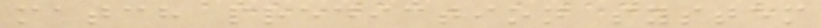match prediction system
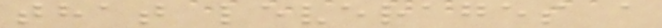that leverages a
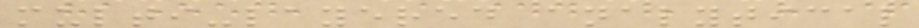multi-layered analytical
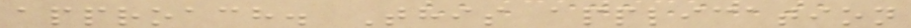approach. This application
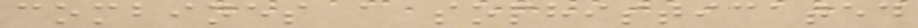combines a sophisticated
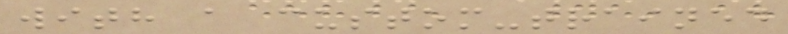with a custom-trained
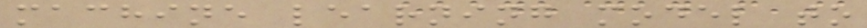machine learning model to
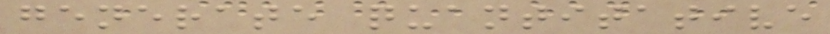generate quantitative
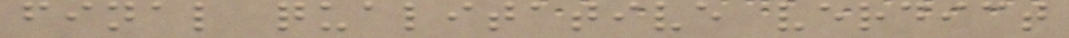final qualitative verdict
